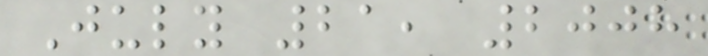July 21, 2008
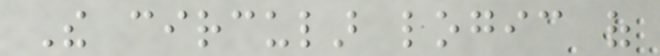The circular logic of
